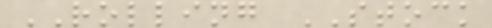ROLLING STOCK
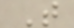T
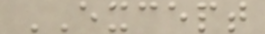EXCEPT
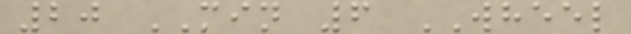20 MIN 6 WHEEL
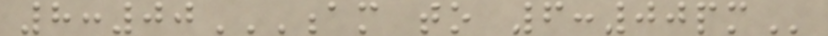8:00AM TO 6:00PM
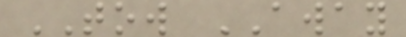TOW AWAY
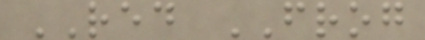RED FROG
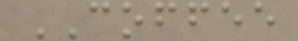COFFEE
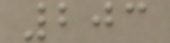203
